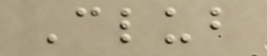Club
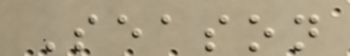Season
